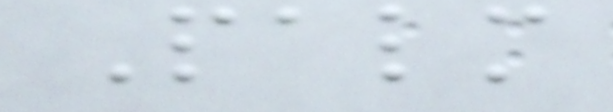Palm
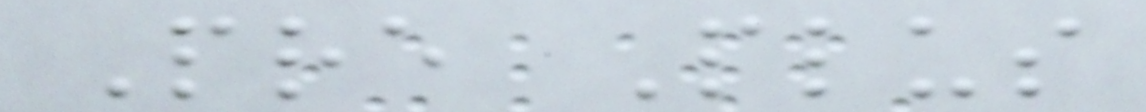Pre Plus
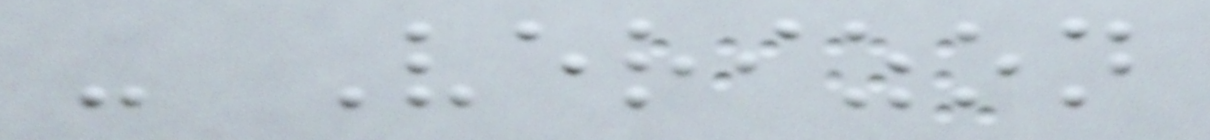- Verizon
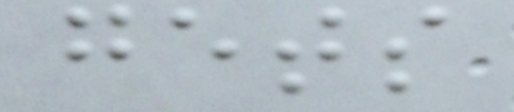gets
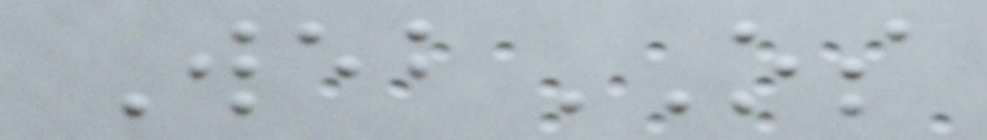WebOS
